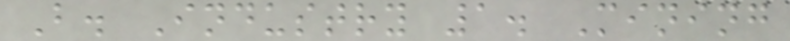B. Industry 1. Mining
